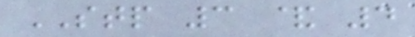STP 3 & 4
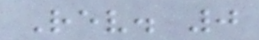Rev. 0
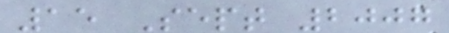15 Sept 2007
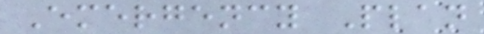Emergency Plan
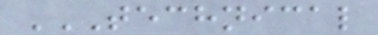TECHNICAL
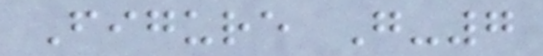Figure G-7
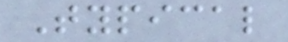Typical
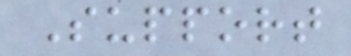Support
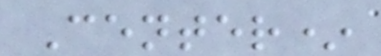Center*
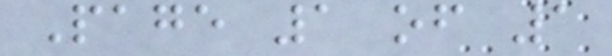Page 1 of 1
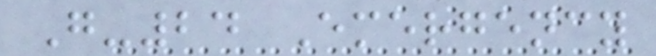G-24 Emergency
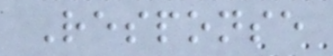Response
